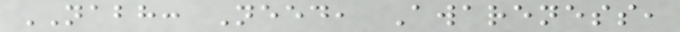NABH: Need, Awareness,
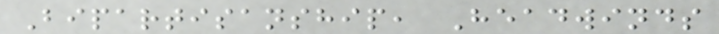Bipartisanship, Headwinds
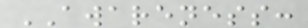AWARENESS:
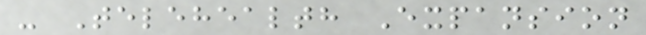- Telehealth Expansion
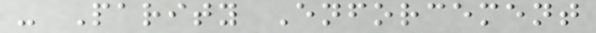- Parity Enforcement
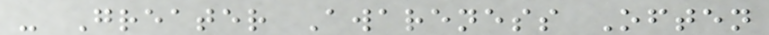- Greater Awareness Often
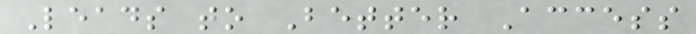Leads to Better Access
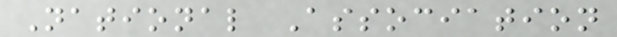National Association
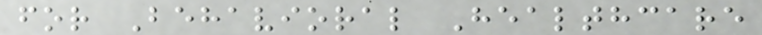for Behavioral Healthcare
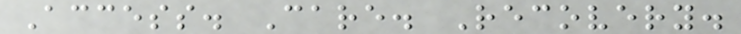Access. Care. Recovery.
